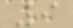9
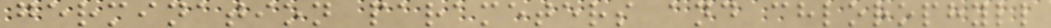germination parameters and chlorophyll
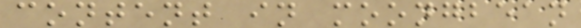content in moongbean
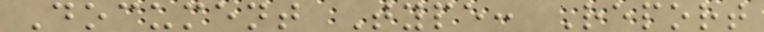Document Type: Report
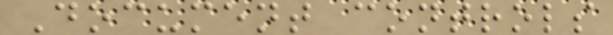Document controls
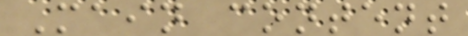Main content
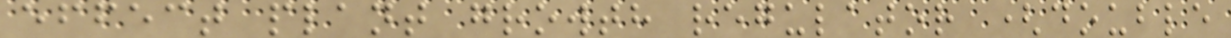effect plant growth regulator (double
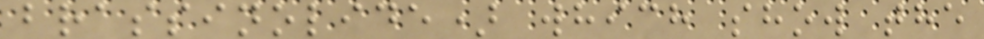brassinolide) which show the
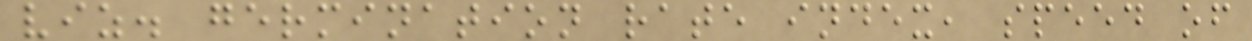viz. germination rate index, speed of
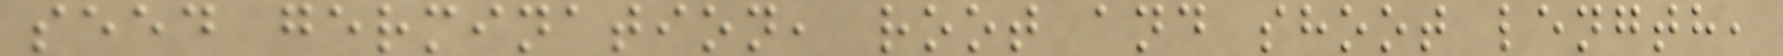seed germination, root and shoot length,
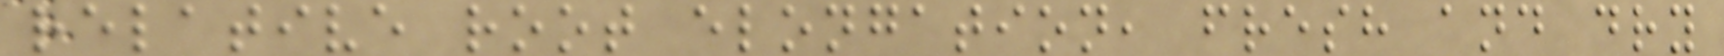relative root elongation, fresh and dry
